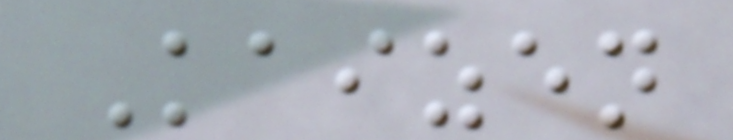Kaizen
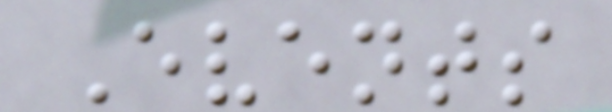Events
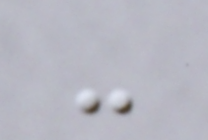-
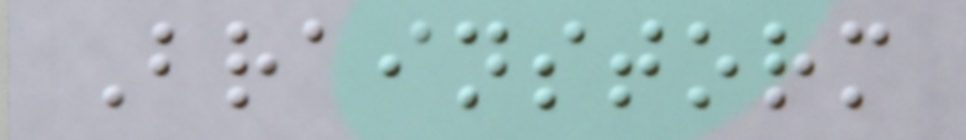Brainstorm
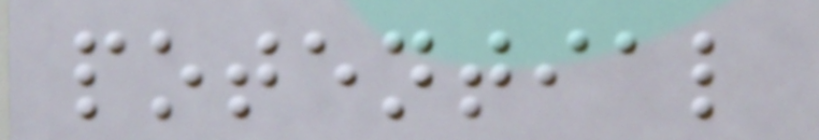potential
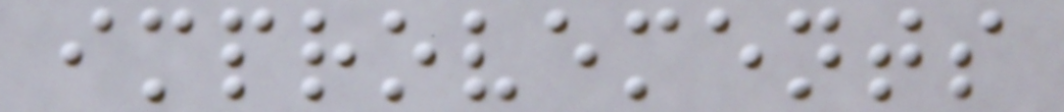improvements
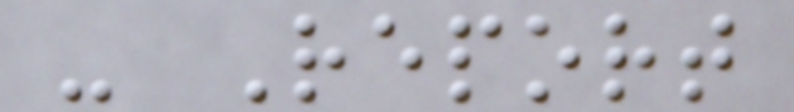- Report
